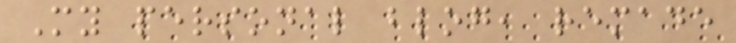My personal blog, remade
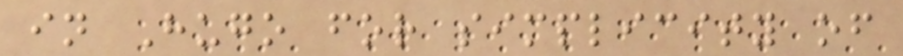in Hugo for simplicity of
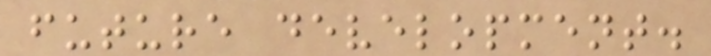future development.
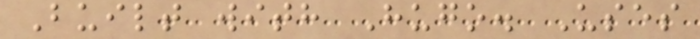Built with Hugo. Uses
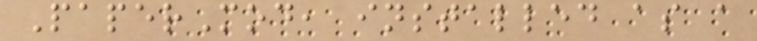PaperMod, installed as a
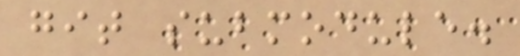git submodule.
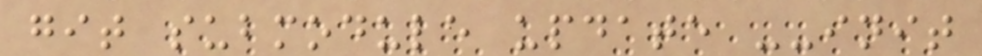git submodule update --init
